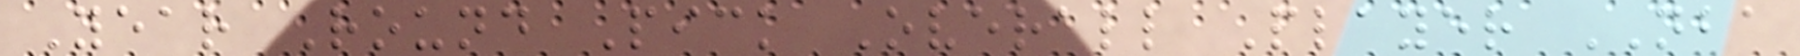Year Round Pick Overall Player NBA
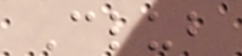Club
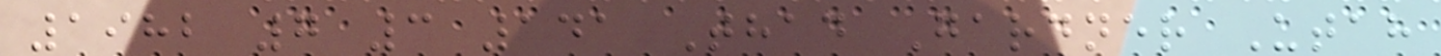1982 7 3 141 Thad Gardner Utah
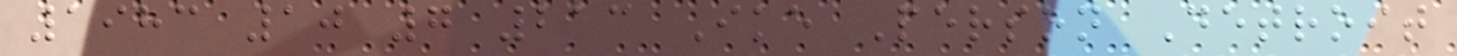1983 10 7 213 Ike Person Detroit
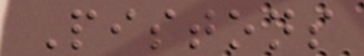Pistons
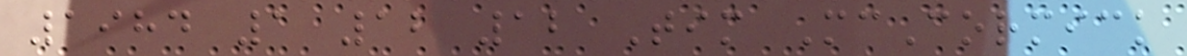1984 1 12 12 Tim McCormick
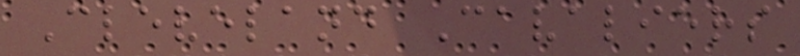Cleveland Cavaliers
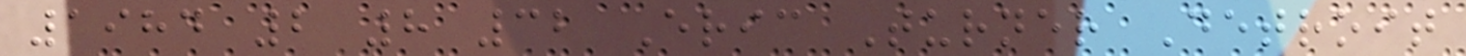1984 2 8 32 Eric Turner Detroit
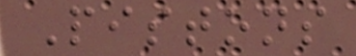Pistons
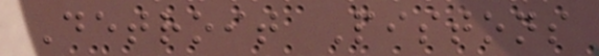Detroit Pistons
